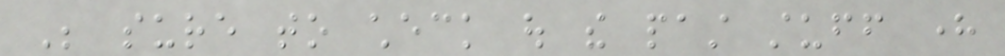Be sure to check out the past stuff here
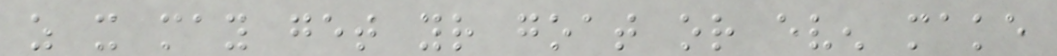as it may get your goat or even make
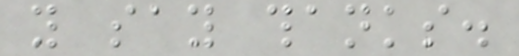you say thanks.
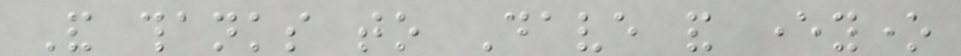And thanks to Dave and everyone
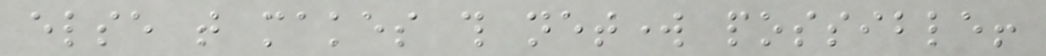else that makes this network possible!
